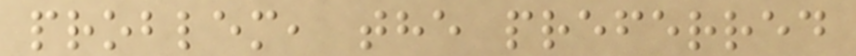problem, the preferred
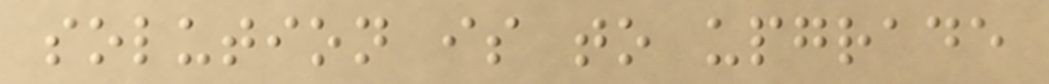solution is to upgrade
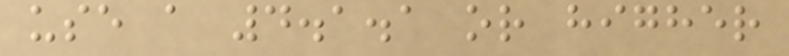use a 4.1.1 or higher
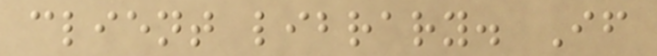client library. If
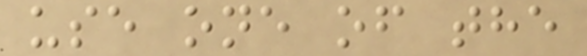use one of the
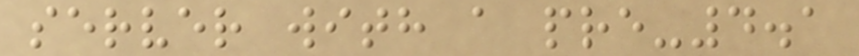server with a pre-4.1
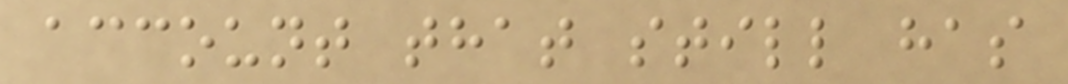account that still has
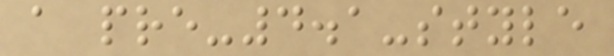a pre-4.1-style
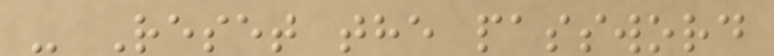- Reset the password
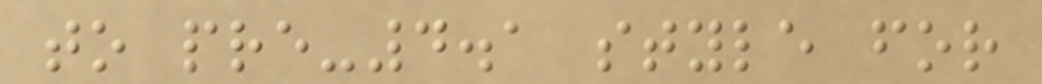to pre-4.1 style for
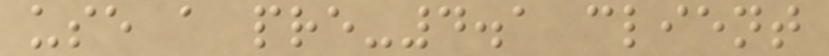use a pre-4.1 client
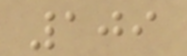109
